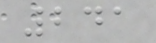241
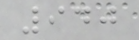940
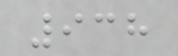938
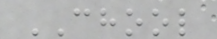CHOOL
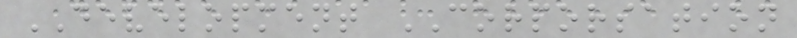DEVELOPMENT CORPORSATION
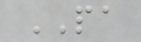PA
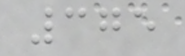375
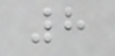8
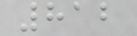812
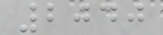2040
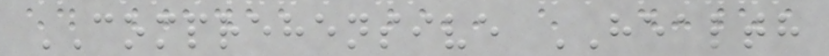COMPREHENSIVE HEALTH
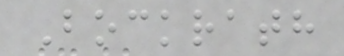Bockrath
